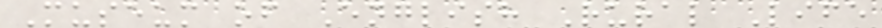Museum of English Rural Life
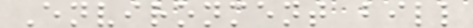Environment bill
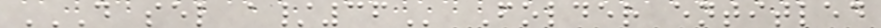D SEL A/36 Folder entitled
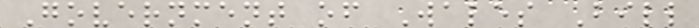Government of Wales Bill
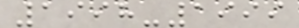1998-1999
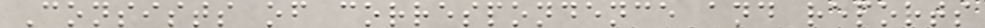Consists of correspondence and reports
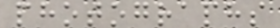photographs
